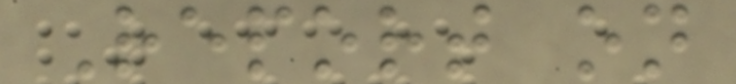Report on
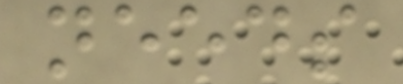needs
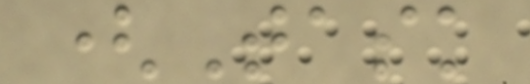(Task
